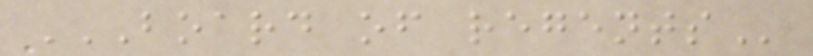BOARD OF REGENTS
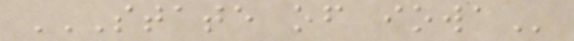STATE OF IOWA
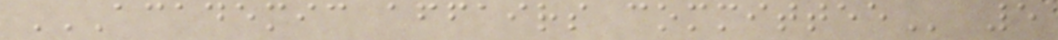ACADEMIC AFFAIRS COMMITTEE 5
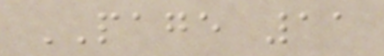PAGE 11
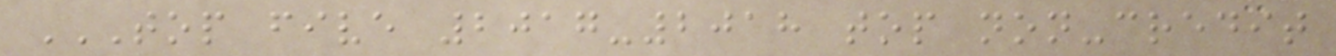TOP FIVE 2017-2018 TOP NON-CREDIT
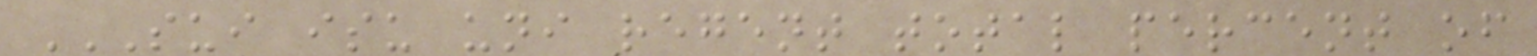SUI ISU UNI REGENT TOTAL PERCENT OF
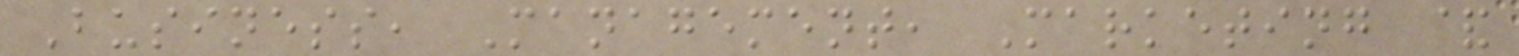Business, Management, Marketing &
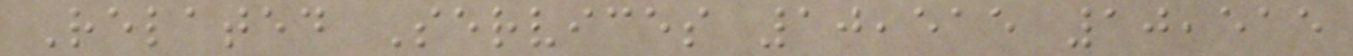Related Services 10,515 10,515
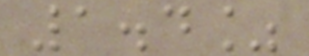1.4%
